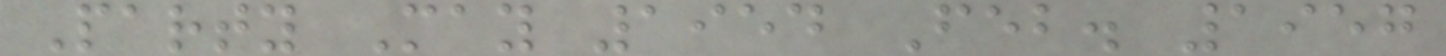Party May 1954 Feb. 1957
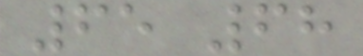65 68
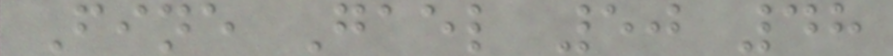Fine Gael 50 48
